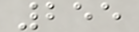255
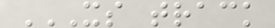XS TRACK
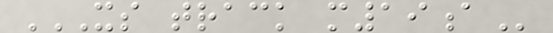XS TRACK M19A
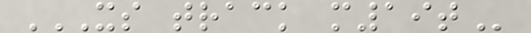XS TRACK M19T
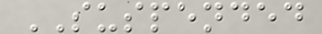SUSPENDED
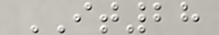IT28
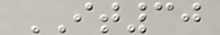IT30
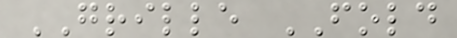GRILLE FOLD
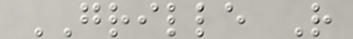GRILLE R
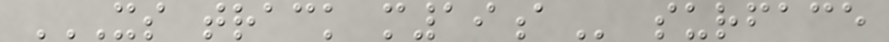XS TRACK M19A surface
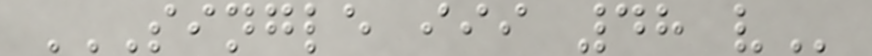SINGLE III 48 V
